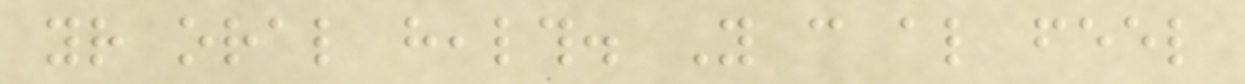your oral health. You can also feel
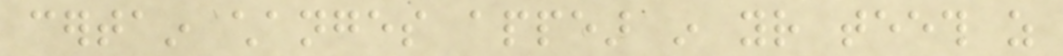certain changes appear in your teeth as
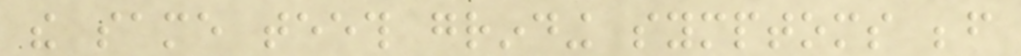the same teeth grinding symptoms before
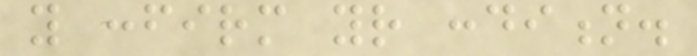you confirm your condition.
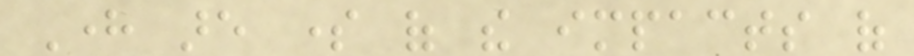Here are some of the impacts of
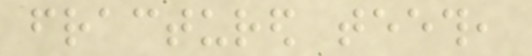fractured teeth,
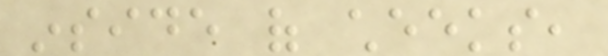inside of cheeks,
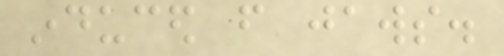induced from jaws.
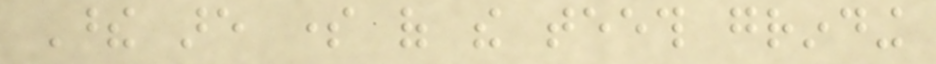These are some of the teeth grinding
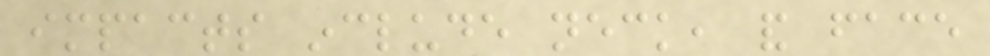impacts include neck, and face
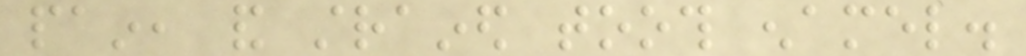pain, and strained tooth enamel.
